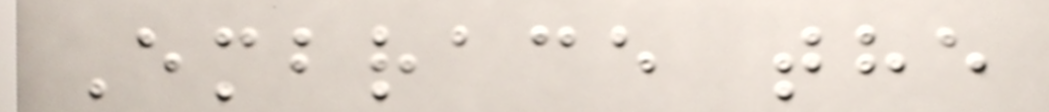Embrace the
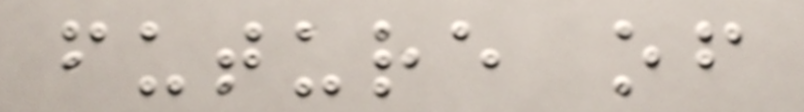future of
